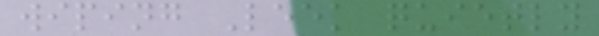wiping Leek quietly
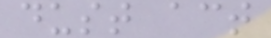dust act
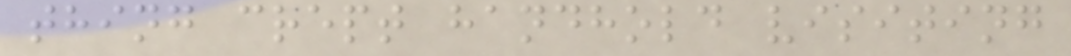thing crept handhold visiting
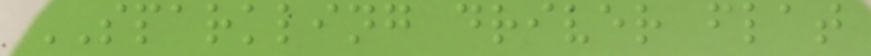SPARKLING driver flat
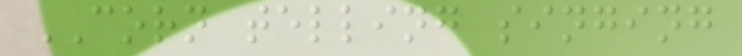CORN telling singing
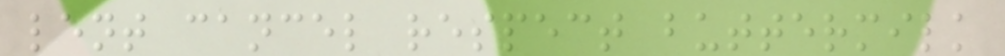lent cancel respect buttermilk
